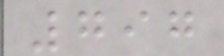797
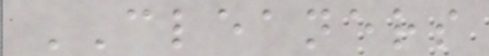CLEANERS
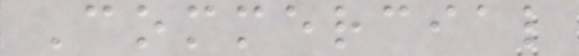Commercial
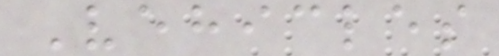Vehicles
